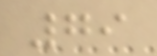79
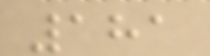181
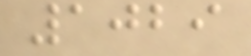1029
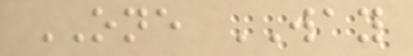ONE WAY
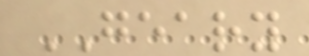GEARY
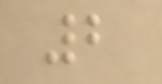2
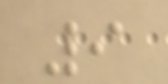9
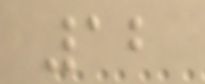12
